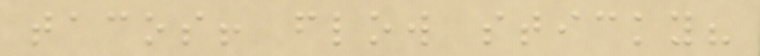tacos! flow sticky?
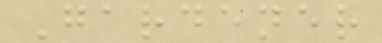Gardener
